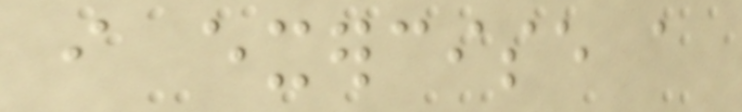i exercise a
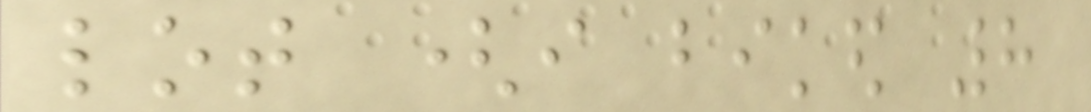lot (i biked 8
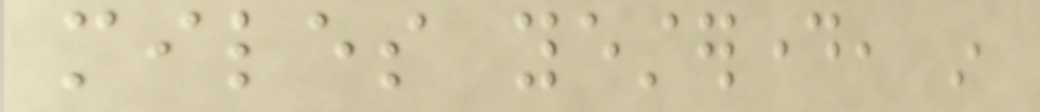miles yesterday, in
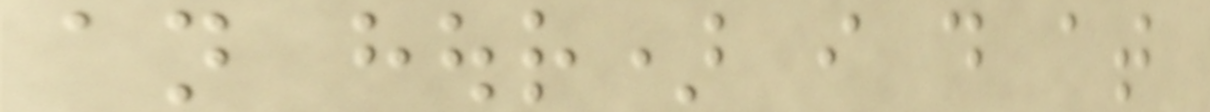an hour) i do at
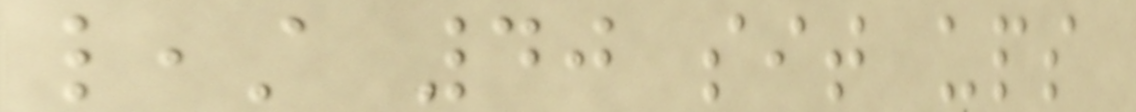least 40 sit ups
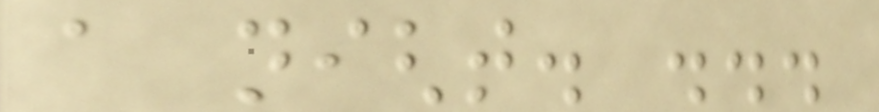a night. ...
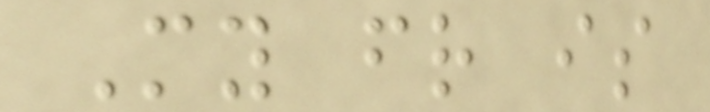My friend is
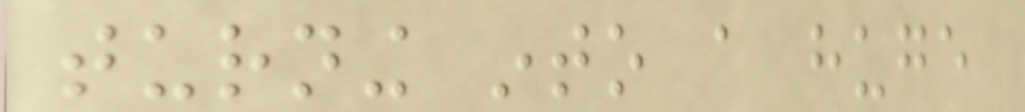turning into a huge
